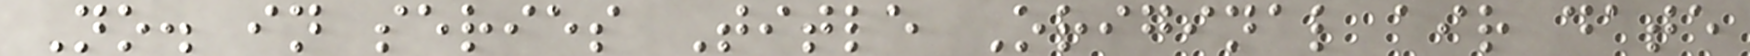No. in series Title Original air date
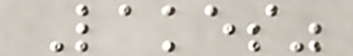Lakes"
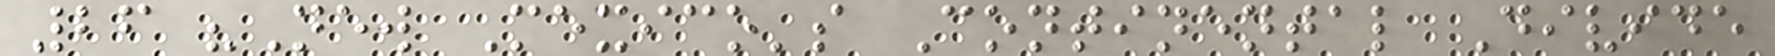26 "New Mexico's Continental Divide
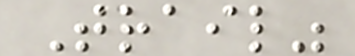Trail"
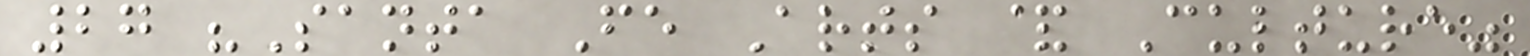27 "Santa Fe Arts & Culture"
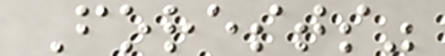Forests"
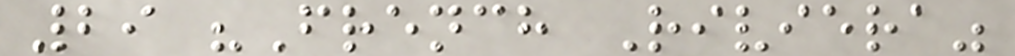29 "French Riviera"
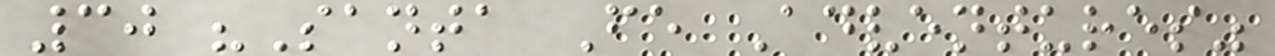30 "Santa Fe Adventures"
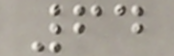64
